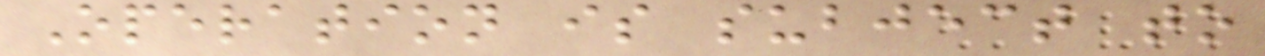Operation is subject to
